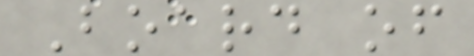Board of
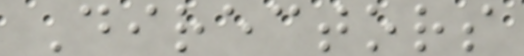Directors
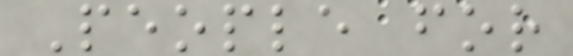People for
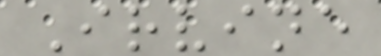Irvine
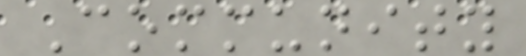Community
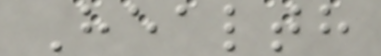Health
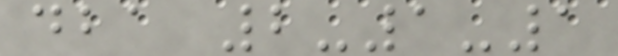dba 2-1-1
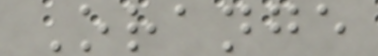Orange
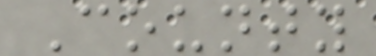County
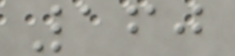160
